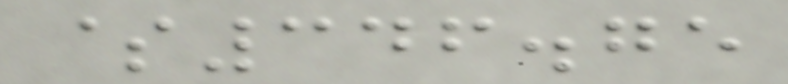$346.75
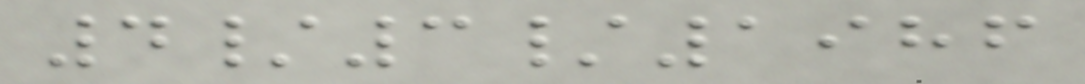4/3/1986
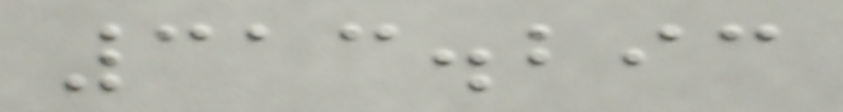313.293
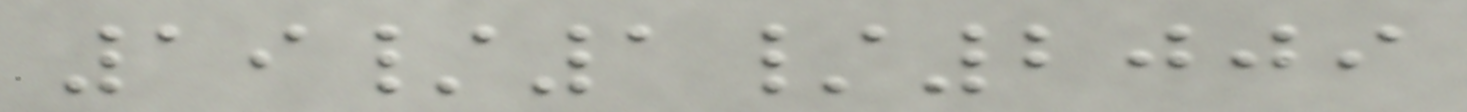19/1/2009
